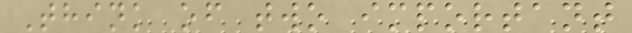Think of two important
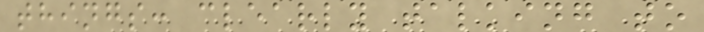things: clearly talking to
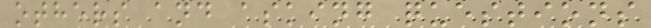others and asking questions
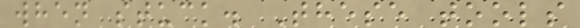when stuck. These tools
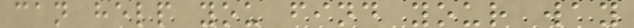can help you find your way
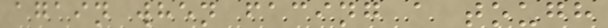again when facing a tough
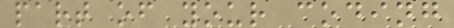part of your coding
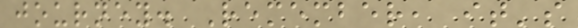journey. Remember, it's
